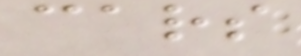cars
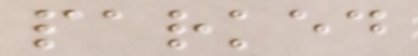parked
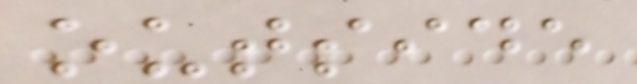outside
